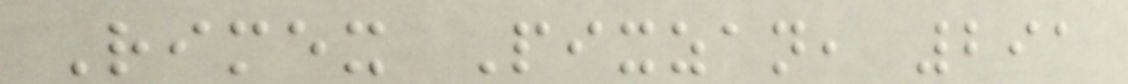Rimex Pixzan, 291
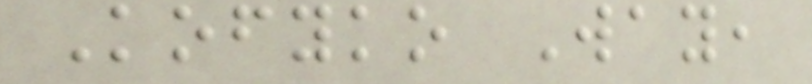Kofyko Way,
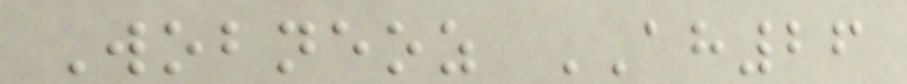Wobneoz AH26
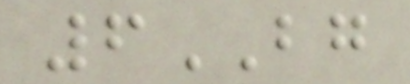6BG
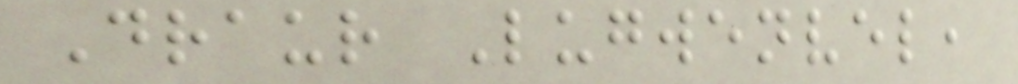Draur Lugwenvel,
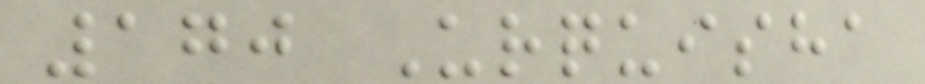170 Urquisha
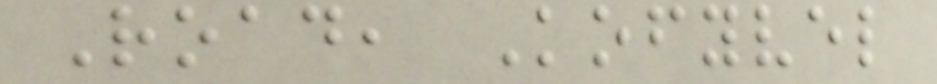Road, Kofyvel
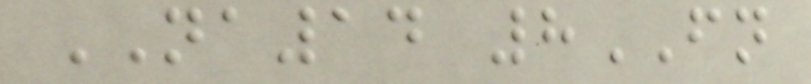NA14 8FN
